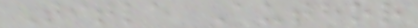Title Author
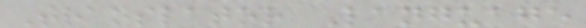Translator Language
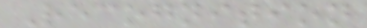Recognition
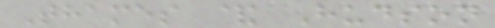Thames & Hudson
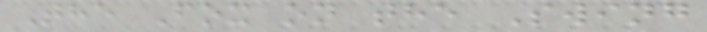The Fox on the Swing
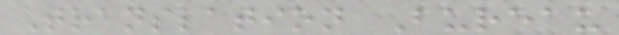Translation Bureau
